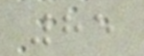85
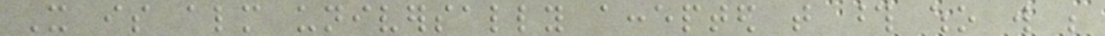It is almost universally accepted that those who will be
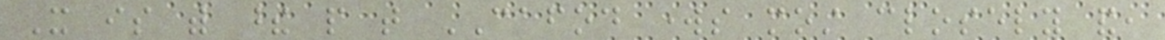It is with these people that CAFOD works most closely and,
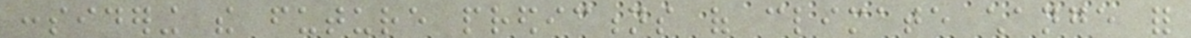considering the future predictions of climate change for
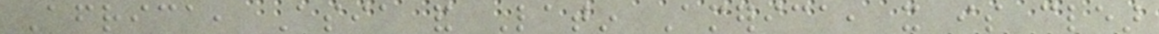Africa, Asia and Latin America, it is clear
